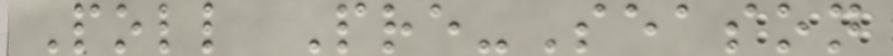Poll Pre-Season
